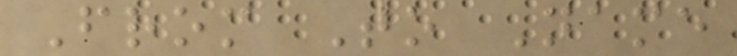From To Name
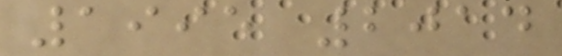1995 2014
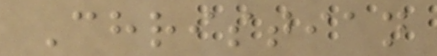Christian
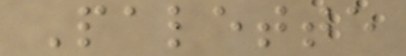Palette
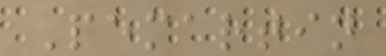Pemartin
